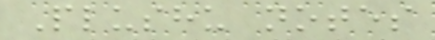Plushu notes
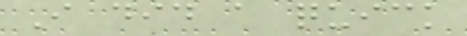I did a quick
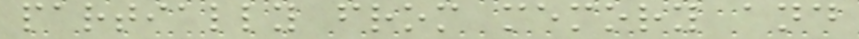partially from memory and
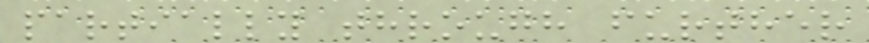partially through further
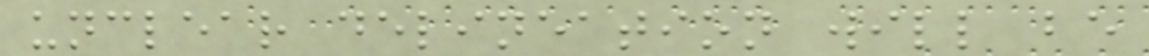unclear delineation will be
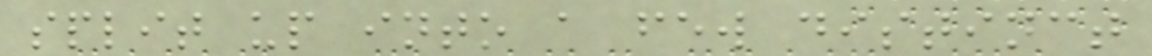split up into a few distinct
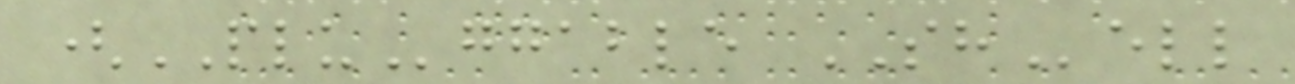(PLUggable SHell
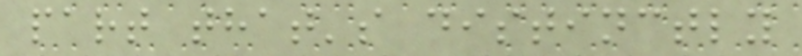part that's distinctly
